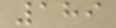189
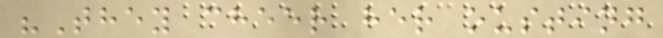"They cheer her ousting
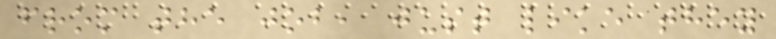from the job, just like they
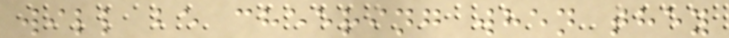will be cheering when they
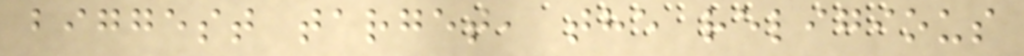biggest target, the religious
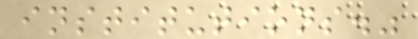institutions."
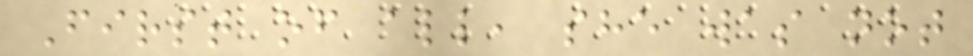First of all, she was not
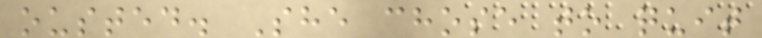ousted. She chose to quit
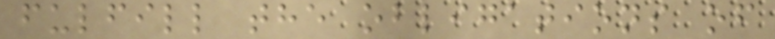fulfill the obligations of
